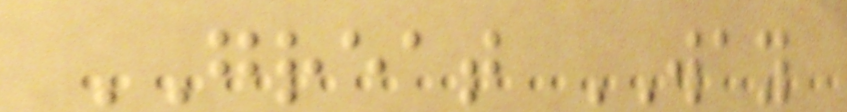GREAT WAY
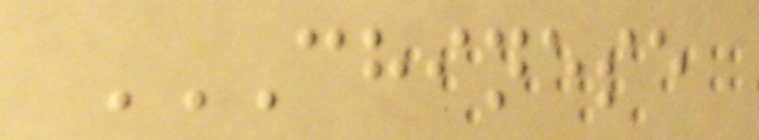CHINESE
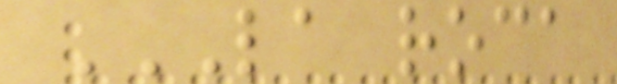LA ROCA
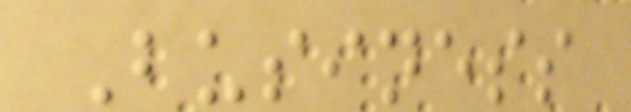Business
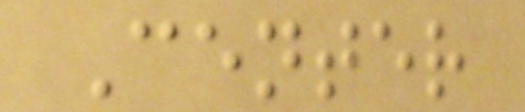Center
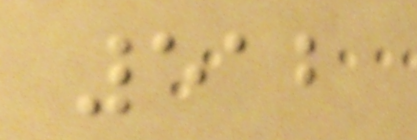512
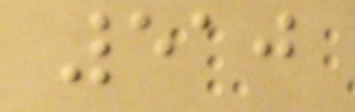510
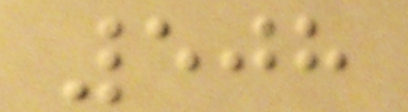508
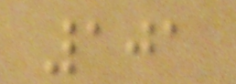101
